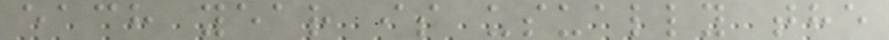each year is usually the
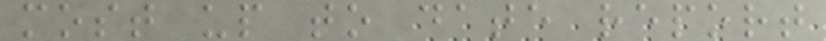most up to date report
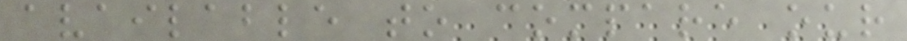available to compare our
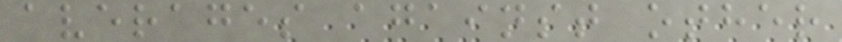averages against other
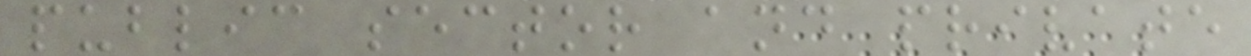public sector and private
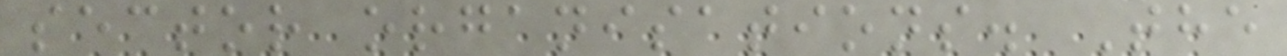sector organisations. The
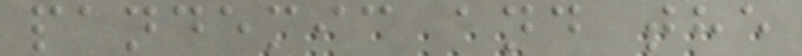pandemic and the
